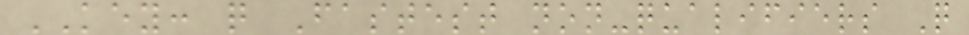KEY: q Fastest non-qualifiers Q
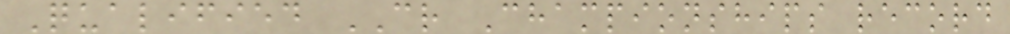Qualified CR Championships record
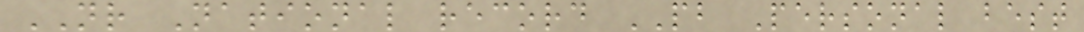NR National record PB Personal best
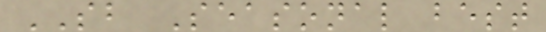SB Seasonal best
